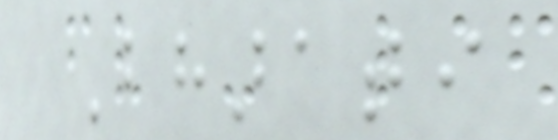Bharati
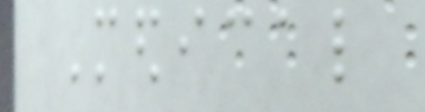Medical
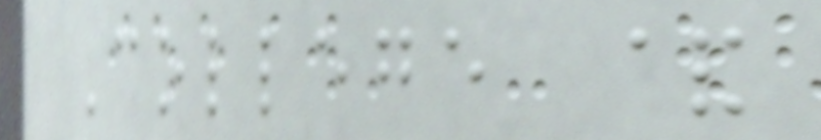College &
